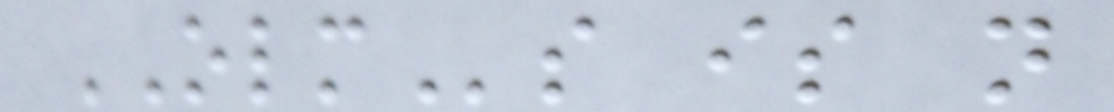OLMs is not
